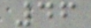46
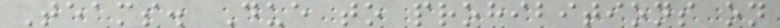Teams. Due to prohibitions on
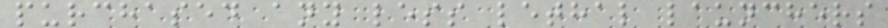purchased any less lethal launchers
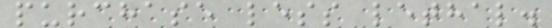purchase less lethal.
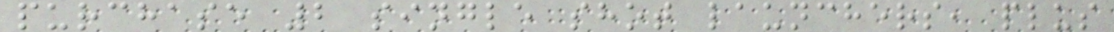purchase 2 single shot launchers, plus
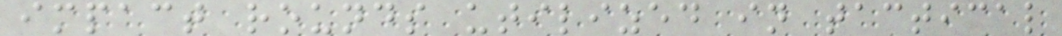impact rounds utilized in tactical
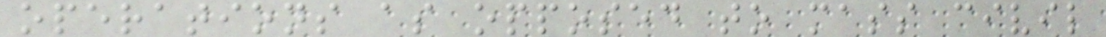operations as opposed to mass civil
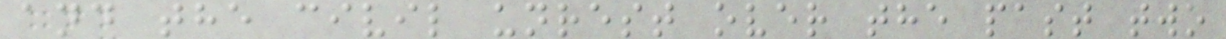and the civil unrest over the past two
